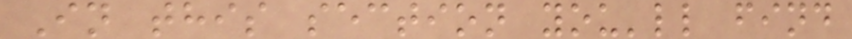In this section you'll find
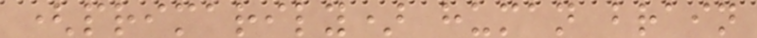(primarily) human brain
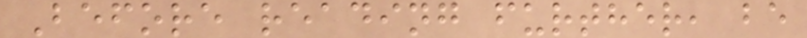Before reading further, be
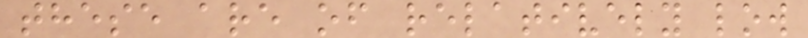these are of relatively low
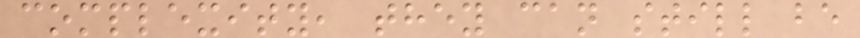complexity, they can still be
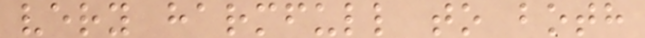very harmfull to both
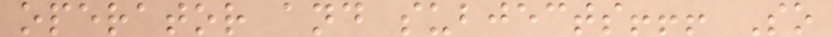operator and subjects!!! So
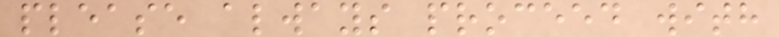please always proceed with
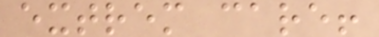extrem care!
